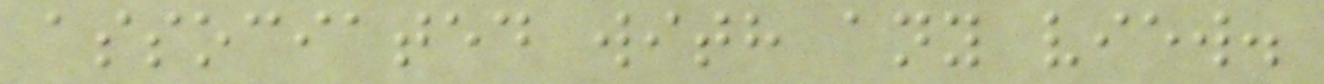associated with any view.
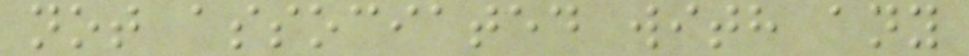not associated with any
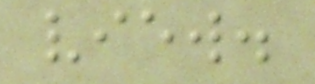view.
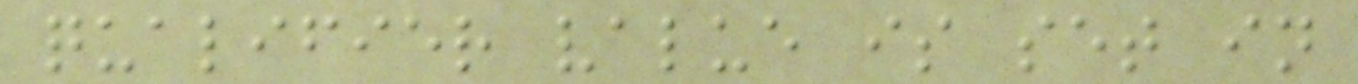qualifier value is set in
